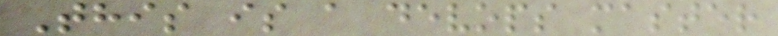This is a devops master
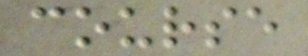course
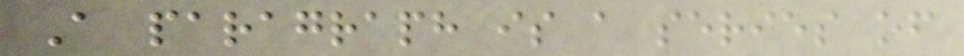A paragraph is a series of
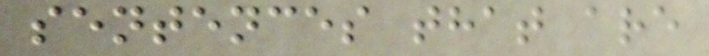sentences that are
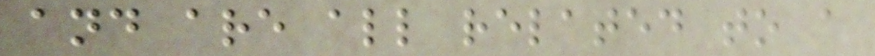and are all related to a
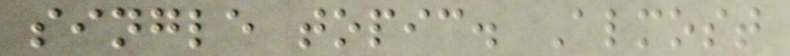single topic. Almost
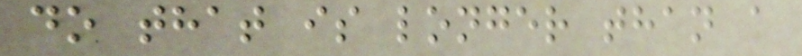do that is longer than a
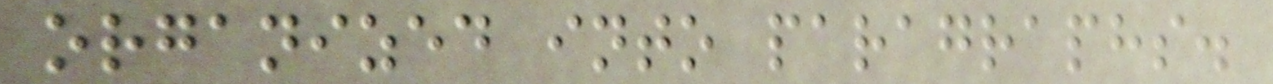organized into paragraphs.
